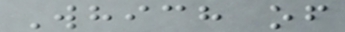Which of
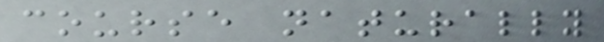course naturally
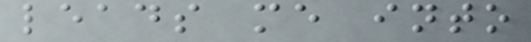leads me into
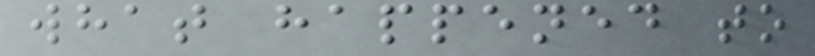what happened to
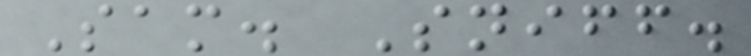Sam. Sniff.
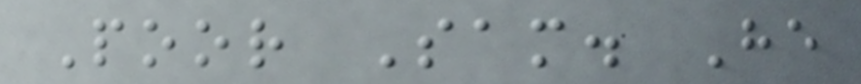Poor Sam. He
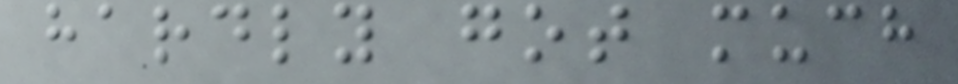hardly got much
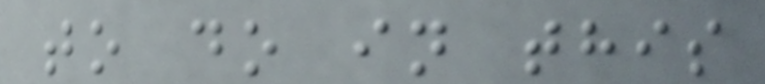to do in this
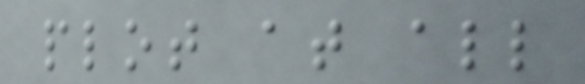plot at all
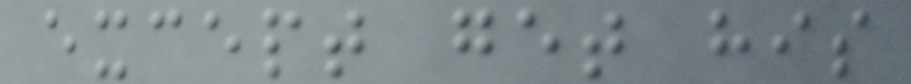except get his
